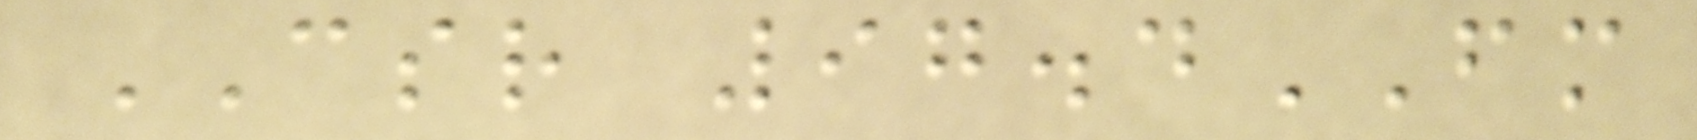CSR 97.4FM
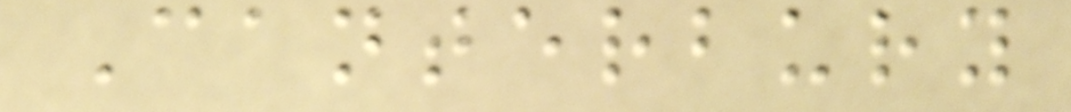Canterbury
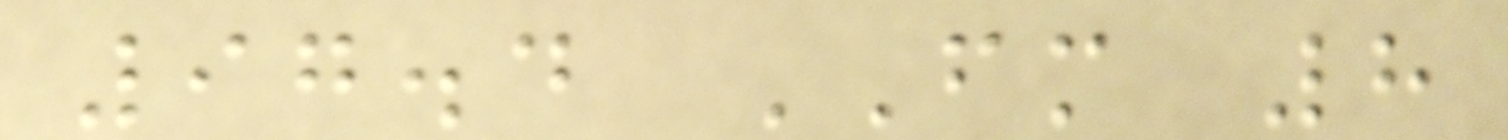97.4 FM 8
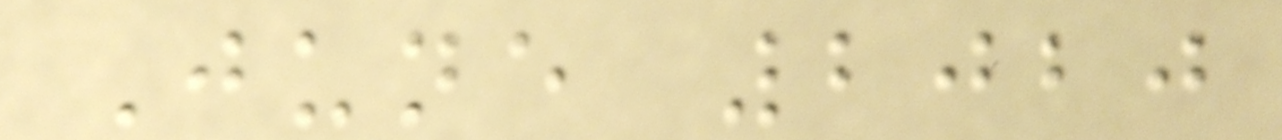June 2020
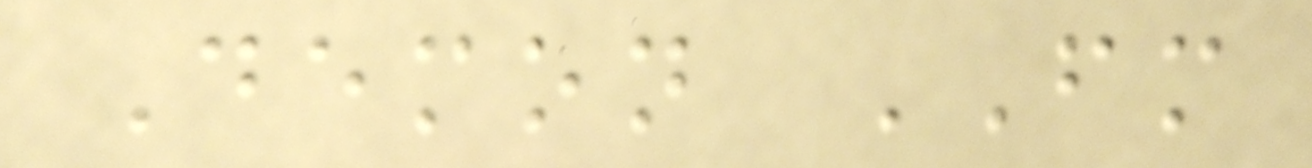Demon FM
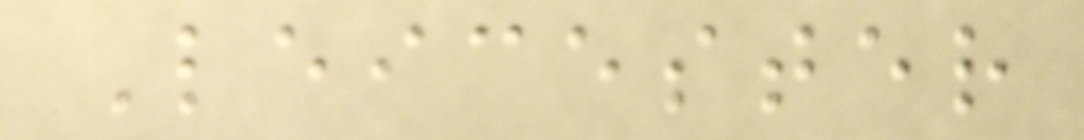Leicester
